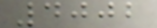4002
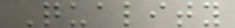Quality
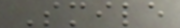Smile
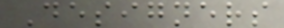Designers
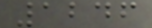1246
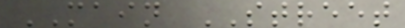MAIN STREET
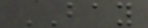BAY
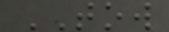TOW
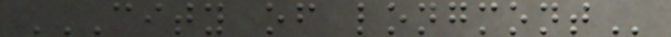CITY OF LONGMONT
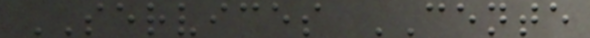SERVICES CENTE
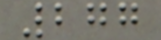277
